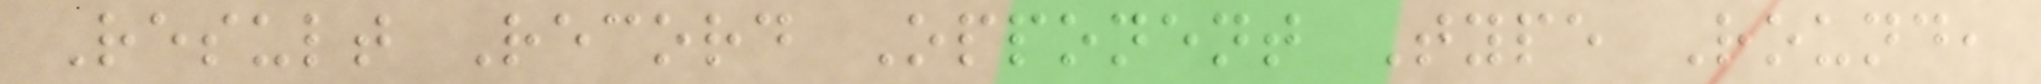Result Record Opponent Type Round,
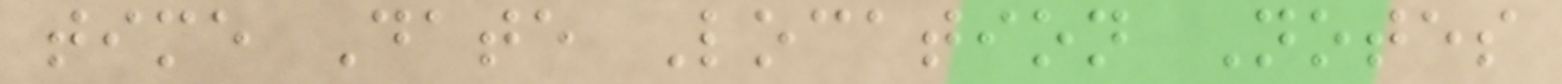time Date Location Notes
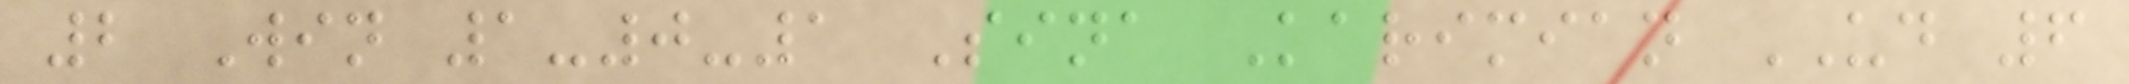2 Win 1-0-1 Sina Karimian UD 6
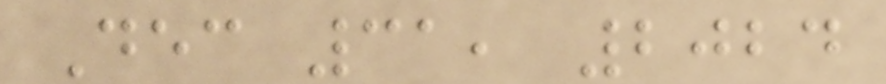Dec 31, 2024
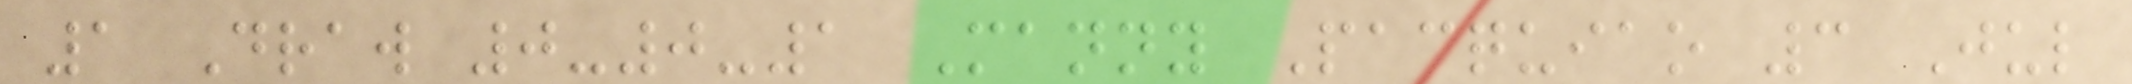1 Draw 0-0-1 Manny Pacquiao 3 Jul
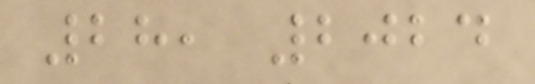28, 2024
